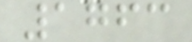1763
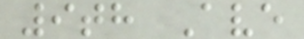9th Ave
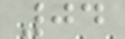04
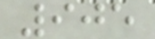905
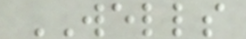WELLS
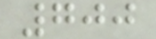700
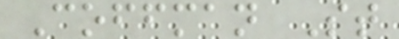Coffman St
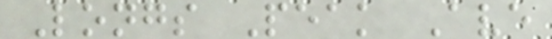Longs Peak Ave
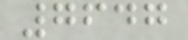7647
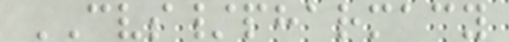CVS/pharmacy
